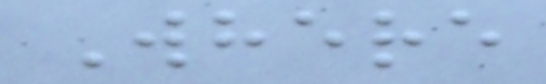Where
